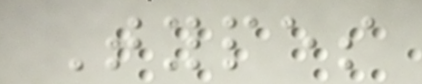Types
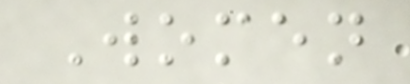Women
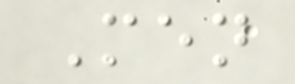Men
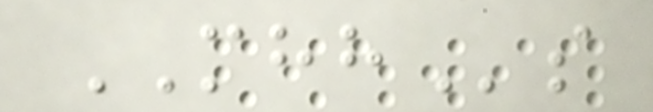MHHs
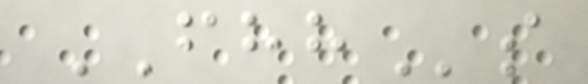FHHs
